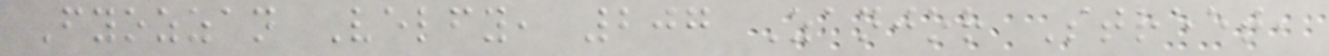Fyozzan Velfy, 207 Zanjor Street,
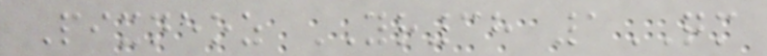Pixneoz YR38 1QM
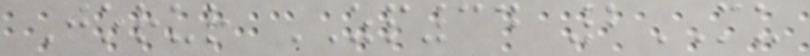Jorur ZP34 2MU
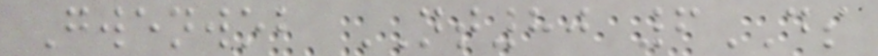Gwenwob NT80 6DS
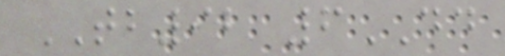TB92 6DD
